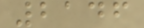2146
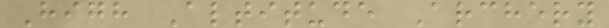High Altitude Archery
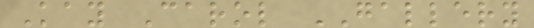Kay Carol GALLERY
